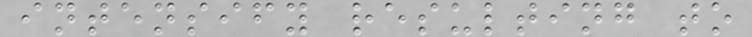intensify resulting to
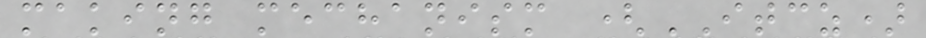making mechanism (ITCZ)
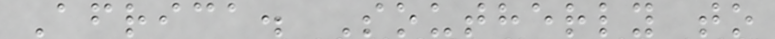Africa. Southerly to
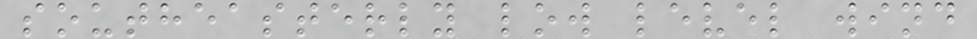southeasterly low level wind
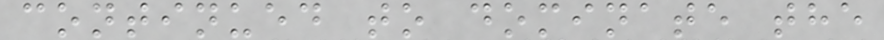continued to dominate the
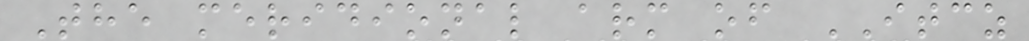The meridional arm of ITCZ
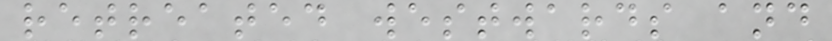retreated westwards and
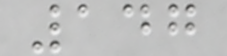147
